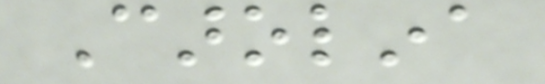Carolina
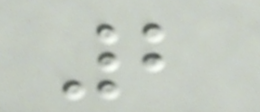2
